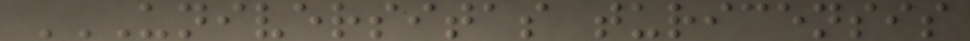UNIVERSITAS TURICENSIS
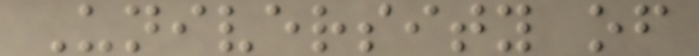University of
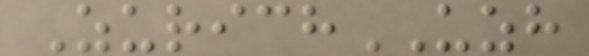ZurichUZH
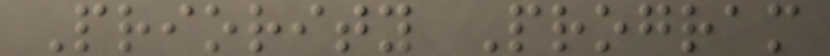Priority Program
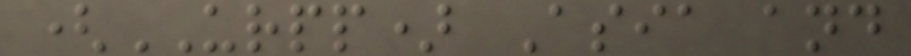(URPP) Asia and
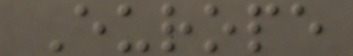Europe
